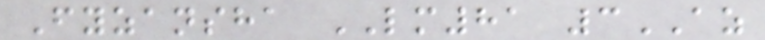Fyzansha LM81 3AZ
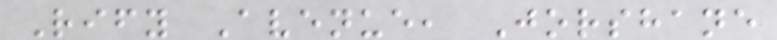Rify Avenue, Jorshane
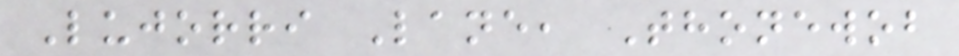Lujorri Lane, Thonewob
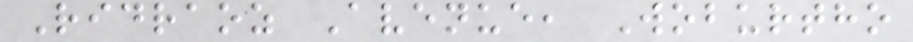Ridraoz Avenue, Woburtho
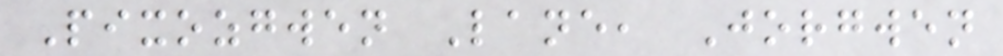Pixozgwen Lane, Jorgwen
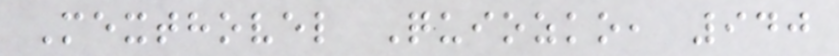Mexthovel Quiozko, 940
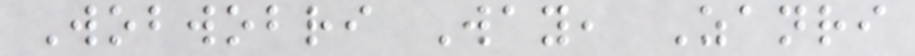Wobwobri Way, Zanri
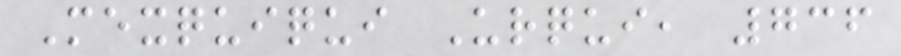Mexquiqui Urqui, 736
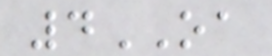4OA
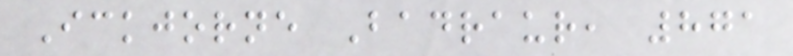Ickjorne Badraur, 871
